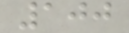100
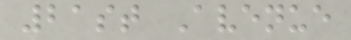21st Avenue
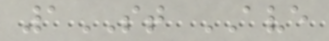1ST AVE
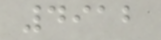4912
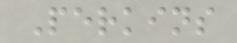Perkins
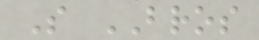S BROS
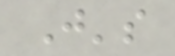J's
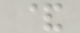&
